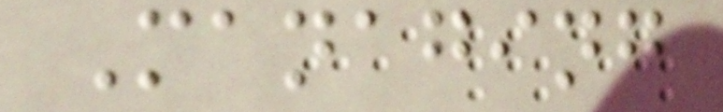Managing
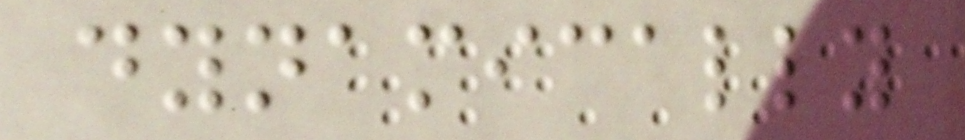dynamically
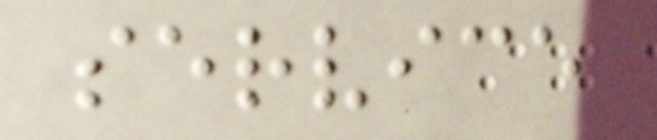service
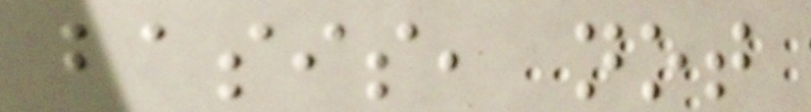basis, not
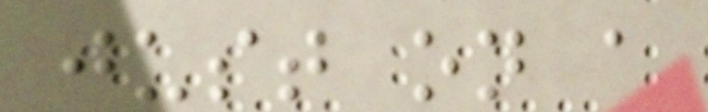just on a
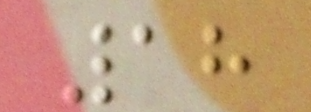18
